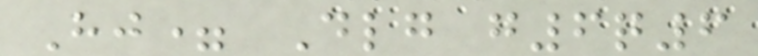Hj= Dlg g6q6
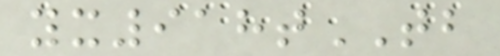yx918tTB
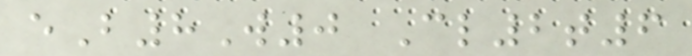eB8W0 Cl2t6
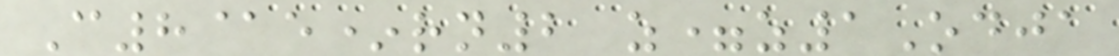C8@e*rn2 z=z1Odja
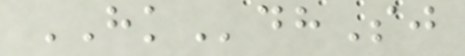HKdhSj
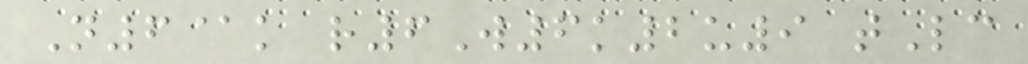N6@k r6W6k2u9 tLc
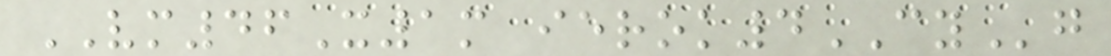VM46X1m ierok4CYg
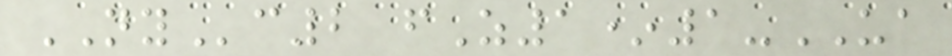NYc2 fZ1*1-UA
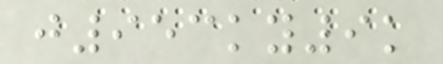j953ky9k
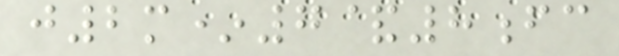j2m*7&8fc
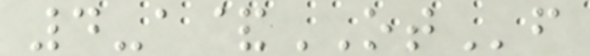4-a&OTf
